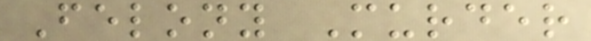Felony Murder
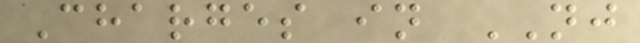Charges in NJ
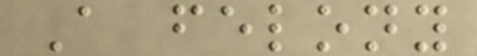A felony
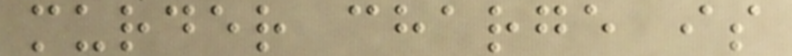murder charge is
